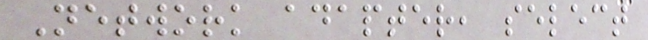Network adapter, select
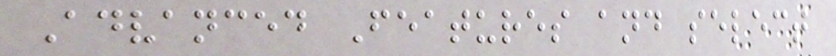Advanced Features and select
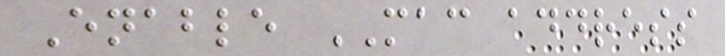Enable MAC address
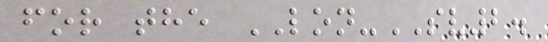for the LON-SV2.
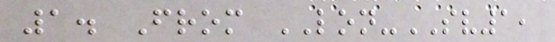1. From LON-SV1,
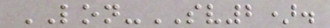LON-SV2).
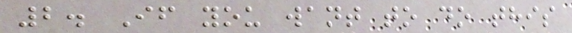2. If you want to do this
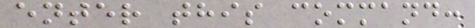enter this command:
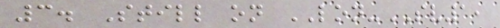3. Still on LON-SV1,
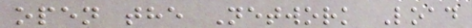open the Network Load
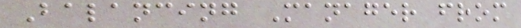Balancing Manager from
